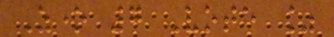Zone 7 Vote %
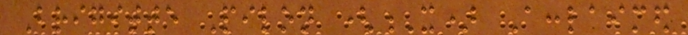Brigitte Pilon (X) Acclaimed
